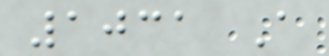1031 A
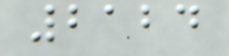2124
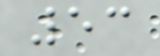53
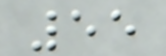55
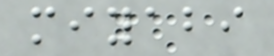miyabi
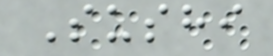Sushi
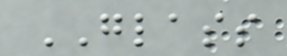GLASS
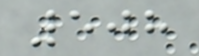508
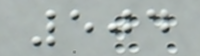504
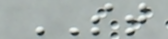ST
